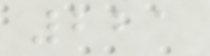221
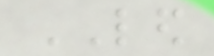LED
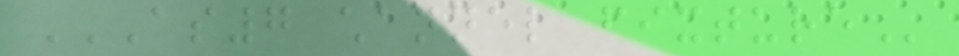AS7 CHANNEL FIXTURE
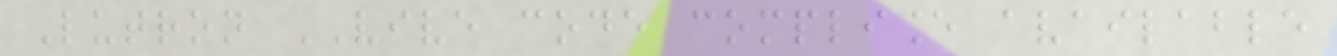Lutron VIVE code compliance available
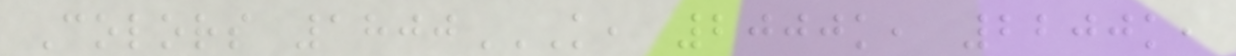Colors 1800K, 2000K, 2200K,
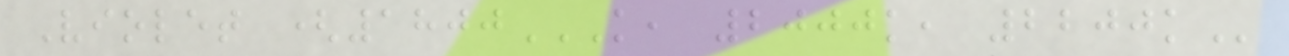Violet (1800K, 2000K, 2200K
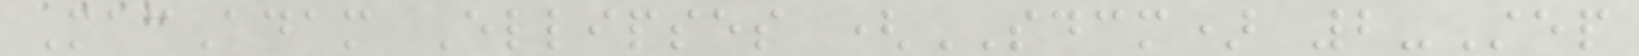MacAdam Ellipses (SDCM) 2-Step
